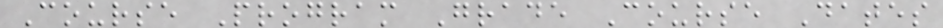Course Program Grade Course Dates
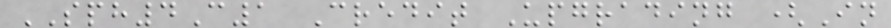SPH4C1 Credit Upgrading (In
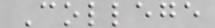College
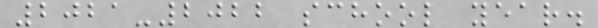2021-2022 school year.
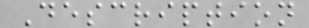Description
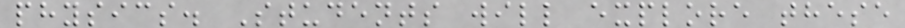physics. Students will explore these
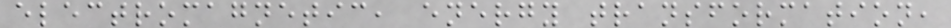electromagnetic, energy transformation,
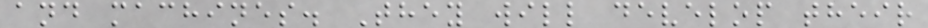and machines. They will develop their
